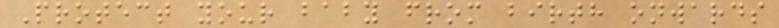Protect your baby from birth onwards
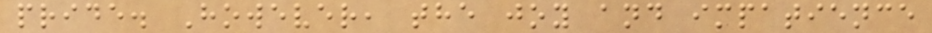pride. However, the joy and impatience
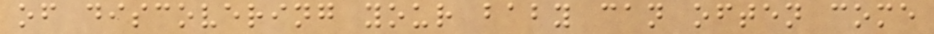of discovering your baby can often come
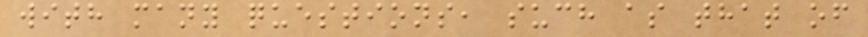with many questions, such as that of
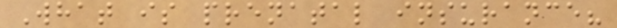What is prenatal insurance?
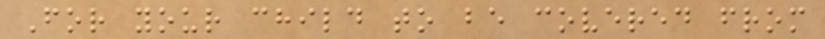For your child to be covered from
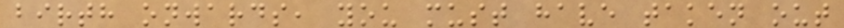birth onwards, you must have taken out
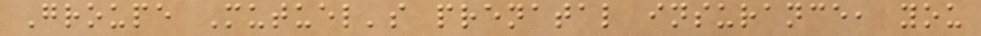Groupe Mutuel's prenatal insurance, you
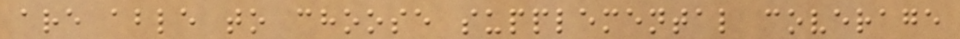are able to choose supplemental coverage
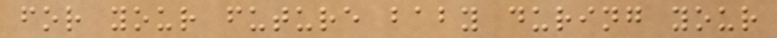for your future baby during your
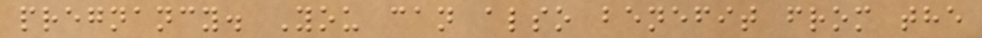pregnancy. You can also benefit from the
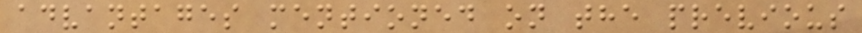advantages mentioned on the previous
